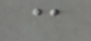@
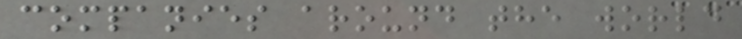companies around the world
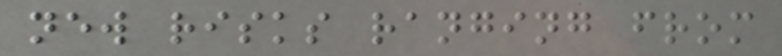new risks ranging from
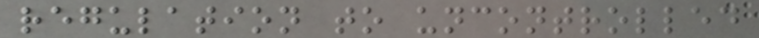regulation to uncontrolled
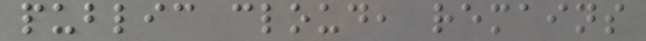public cloud, remains
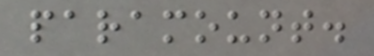paramount.
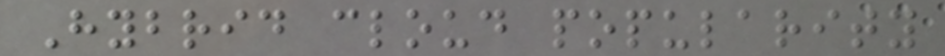Hybrid cloud popularity
